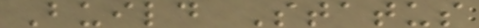Build Status
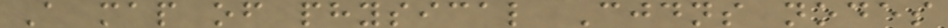A map of physical Cjdns nodes
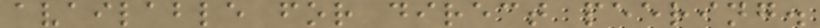available for direct peering.
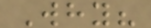Why?
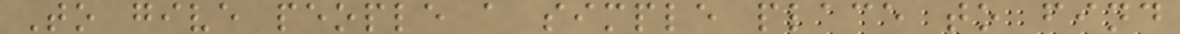To give people a simple place to find
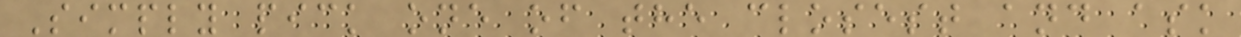Simply pick one of the closest and ask
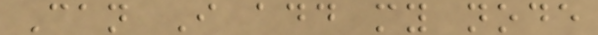Can I add my node
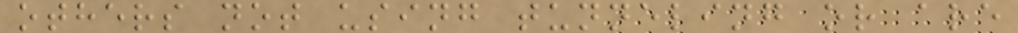others not using tunneling or are
